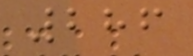286
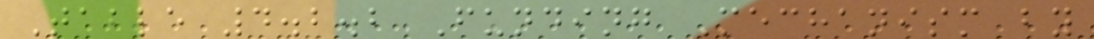Table 4.2.2 Funding Mechanism by
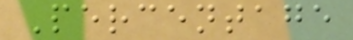Percentage
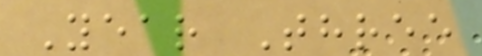Year Three
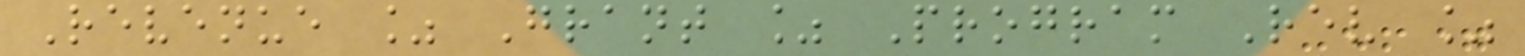Revenue % Grant % Program Rev %
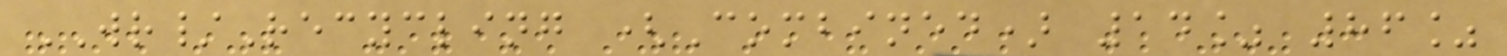WR/Recycling (Combined) 14% 86%
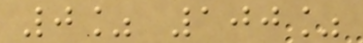0% 100%
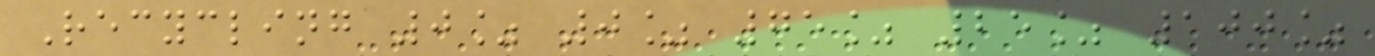Recycling 0% 0% 75% 25% 100%
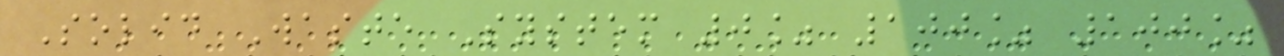Solid Waste System 0% 100% 100%
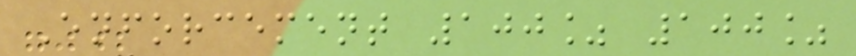Enforcement 100% 100%
